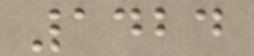1424
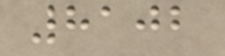8102
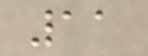11
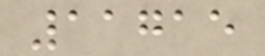11715
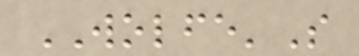WOLFE'S
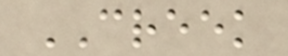CREEK
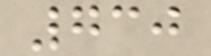730
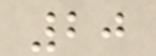20
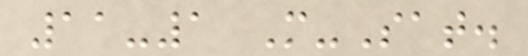11-1 M-Sat.
